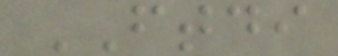FTDI
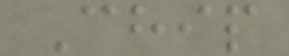Chip
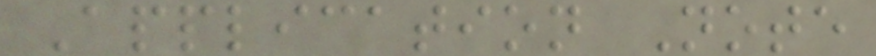Application Note
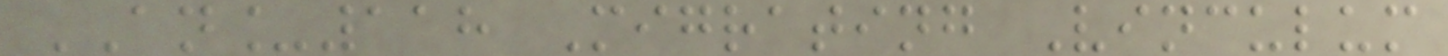AN_118 Migrating Vinculum
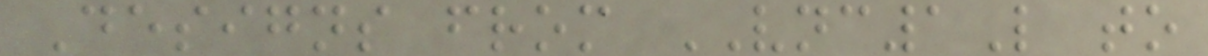Designs from VNC1L to
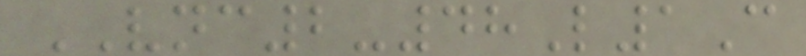VNC2-48L1C
